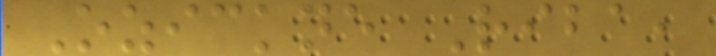Ozickne Riba,
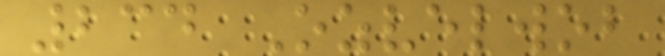234 Ozvelwob
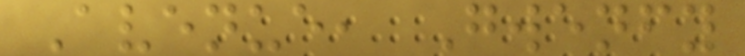Avenue, Gwenfy
